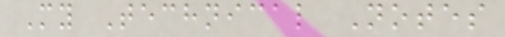My Technical Notes
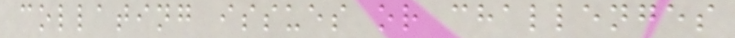collating issues or challenges
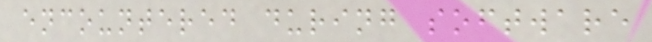encountered during software
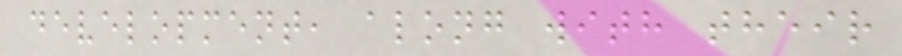development, along with their
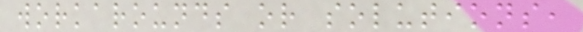workarounds or solutions,
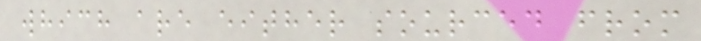which are either sourced from
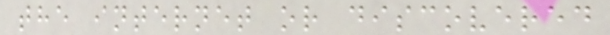the internet or discovered
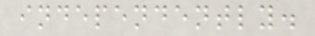independently.
